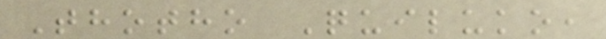Thotho Quiluko,
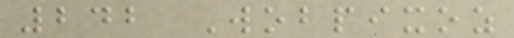242 Wobpixoz
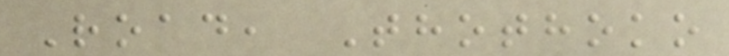Road, Thothoko
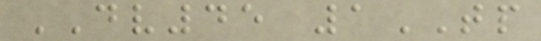DV45 1TP
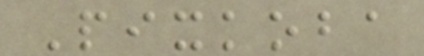Pixkoba
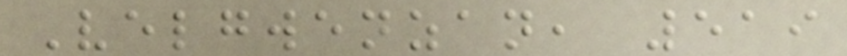Velgwenzan, 519
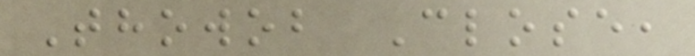Thowob Close,
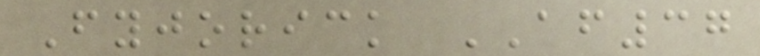Fyjorick AF37
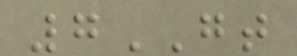7GT
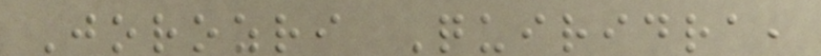Jorozri Quiridra,
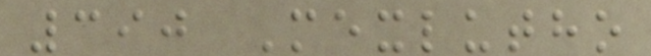390 Mexlutho
